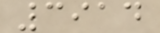3914
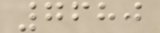7680
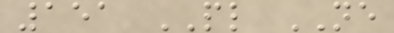151 PL NE
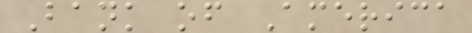Bank of America
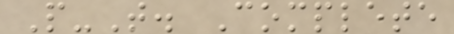P-T. Complete
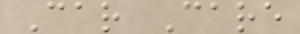Car Care
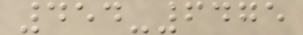454-6475
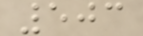503
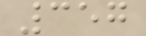357
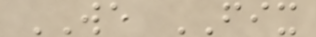WE FIX
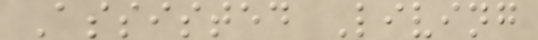Assisted Living
